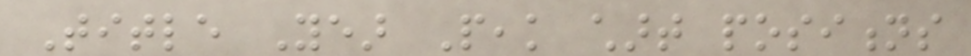Title Year Peak chart positions
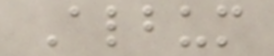Album
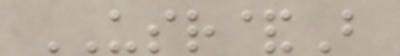USR&B
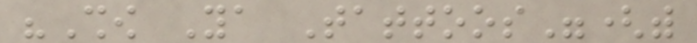"Show Ya Tattoos"(with
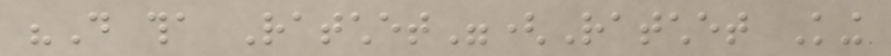"Do tha Ratchet"(Ratchet King
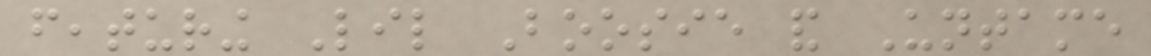featuring Lil Boosie and Untame
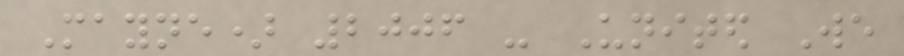Mayne) 2006 - United We
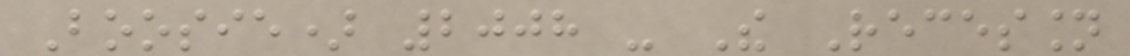Boosie) 2008 - The Recession
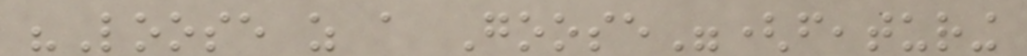"Loose as a Goose"(featuring
